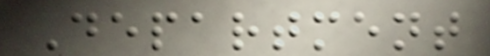Department
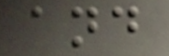and
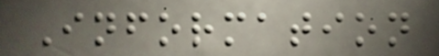Information
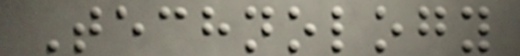Technology
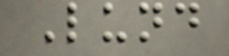Lund
